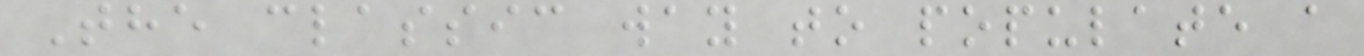The classic way to populate a
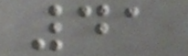41
